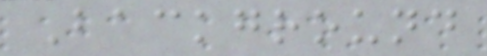Background
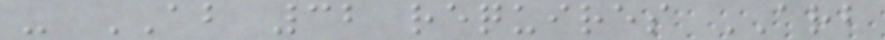- AB 32 requires ARB
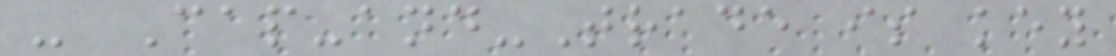- Cap-and-Trade is key
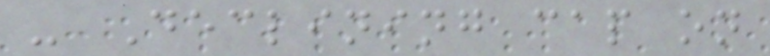- Declining cap on
